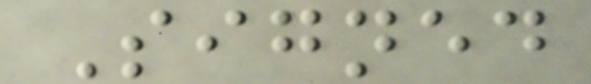Signed
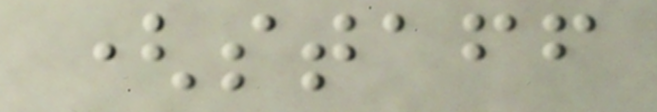(staff
